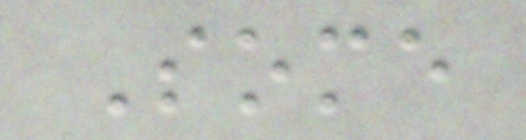Some
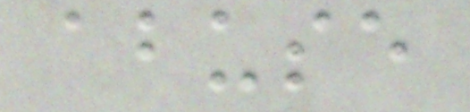abuse
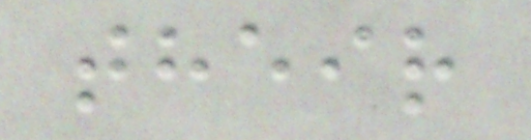their
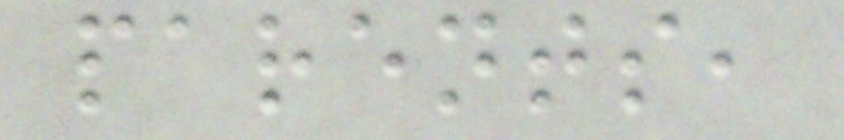parents,
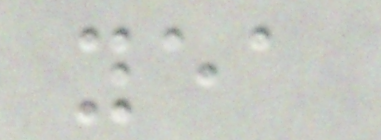yea
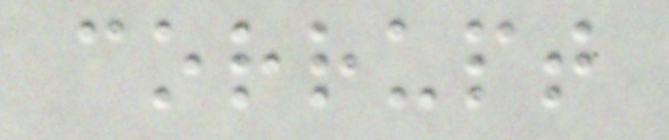corrupt
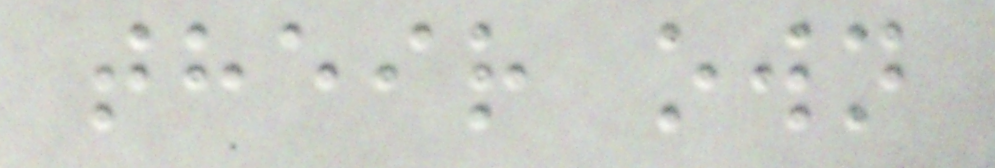their own
